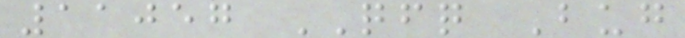11057 QFQ Bug
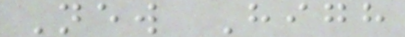New High
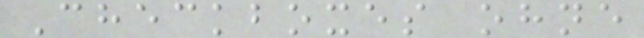Checkboxes ohne
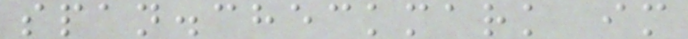span.checkmark im
